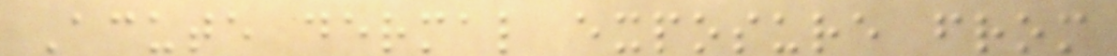Acute dermal exposure from
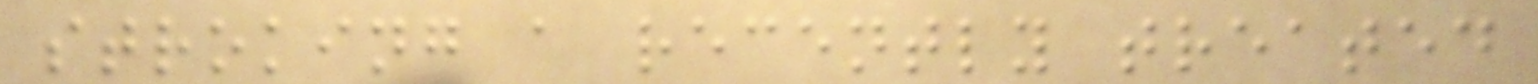stroking a recently treated
